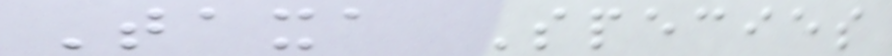Taxa Species
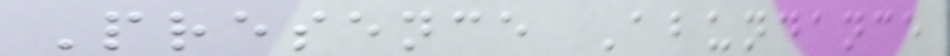Presence Abundance
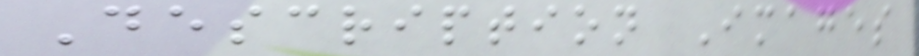Description Images
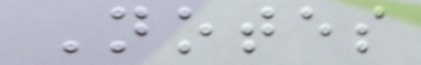Notes
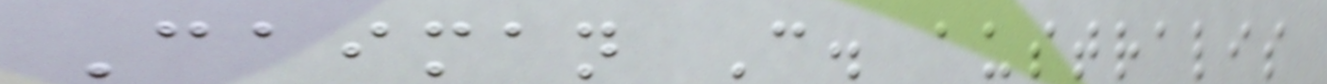Caiman C. australis
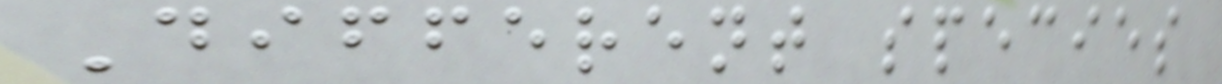Different species
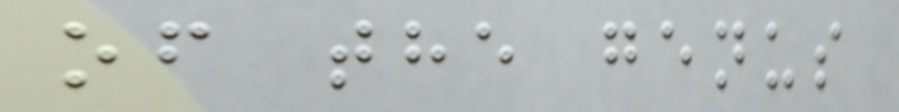of the genus
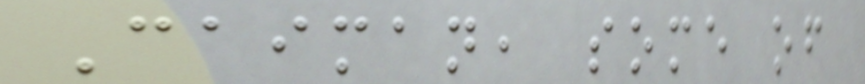Caiman, some of
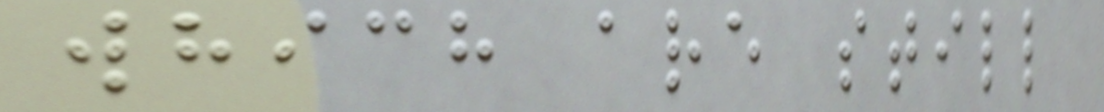which are still
